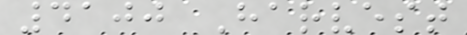4100 Harvest
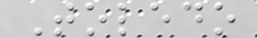Toledo
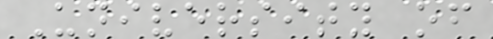University of
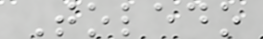Toledo
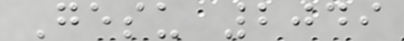Gesu 2049
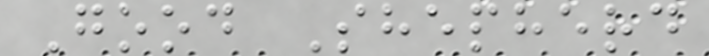Good Shepherd
